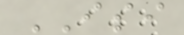ISI
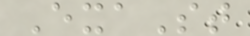ExaSt
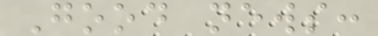Good news:
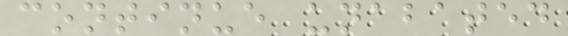continue unabated
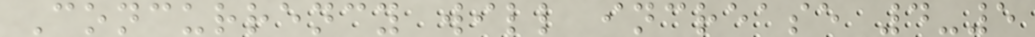Concurrency will increase 4-5
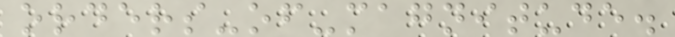orders-of-magnitude.
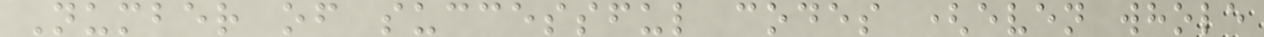Number of successful codes (even whole
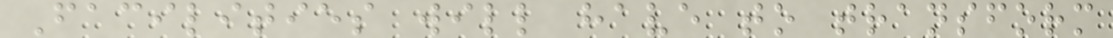Facilities will have to transform
